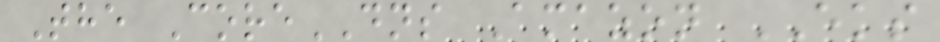The CoreDNS Amazon EKS
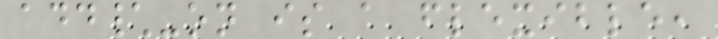add\-on is a flexible,
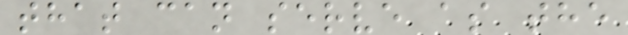that can serve as the
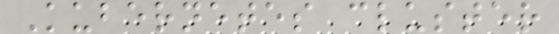Kubernetes cluster
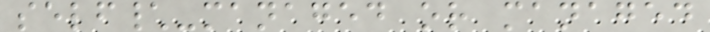self\-managed or managed
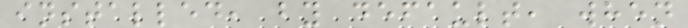installed, by default, when
